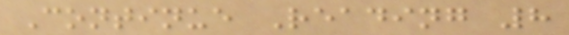Continue Reading 8
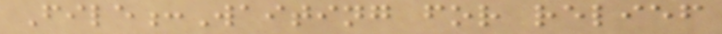File:Waiting for relief
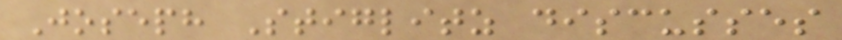Joseph Stiglitz discusses
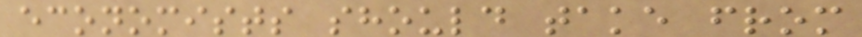economists should take from
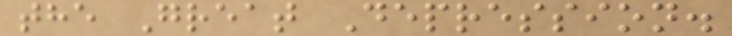the Great Depression.
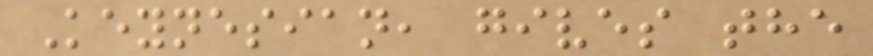Keynesian, gives the
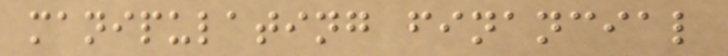manipulating financial
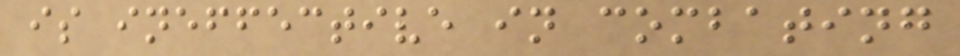is ineffective in combating
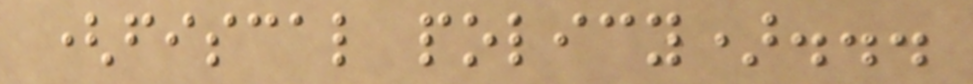(fiscal policy)...
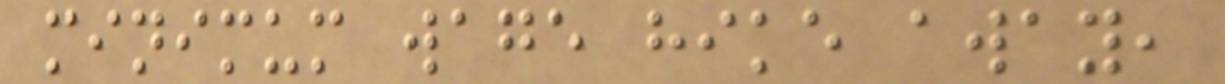minimum wage hike away,
